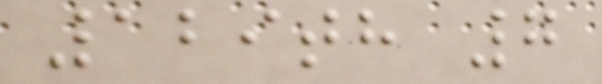129th 7
